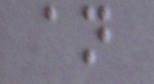an
